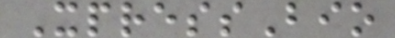XpressBio
